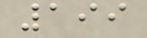199
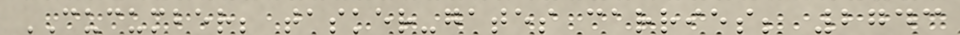CUCUMBER; tasker-gates carries; 2743
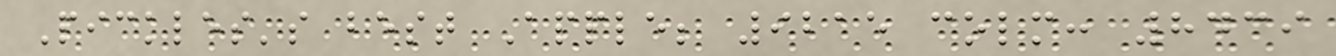Pickles's best Apple; 9215 colm: 8439
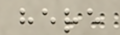here
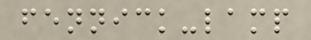fennick-lamp
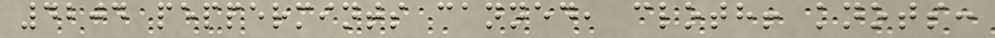4204 peppermints canned, cloth! knots:
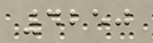4250
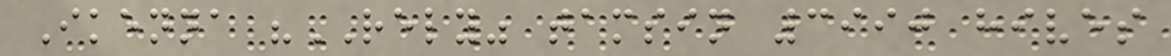Ikenna "RELY" tamsin 3990 hives
